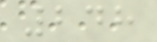248
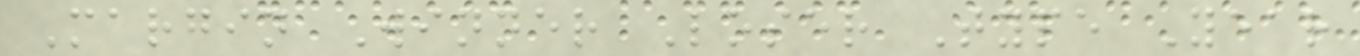Margin Winner Loser Type Year
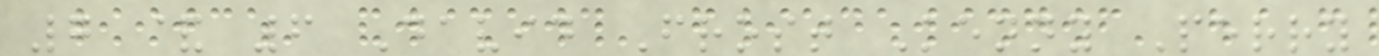7 & 6 David Frost Kenny Perry
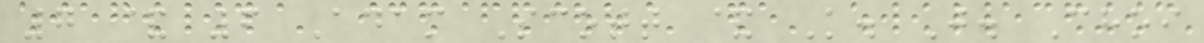7 & 6 Adam Scott & K. J. Choi
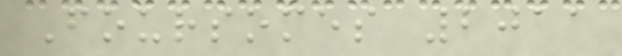Foursomes 2011
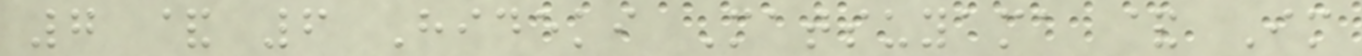7 & 6 Hideki Matsuyama & Im
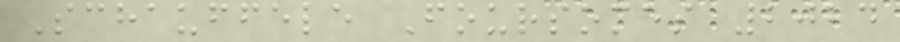Schauffele Foursomes 2024
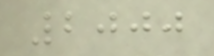2000
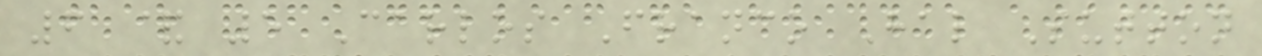6 & 5 Carlos Franco Hal Sutton
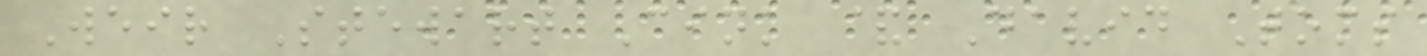Weir Stewart Cink & David Toms
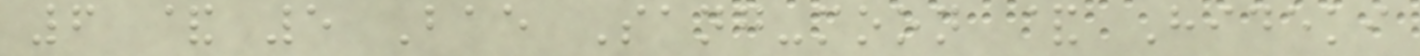6 & 5 Bae Sang-moon & Hideki
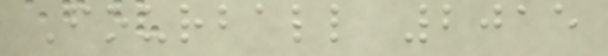Fourball 2015
